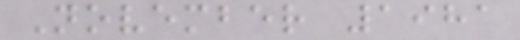November 1981
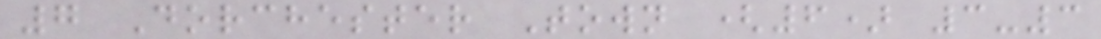7 Dorchester Town (6) 3-3
